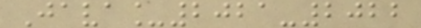Java_2021-2022
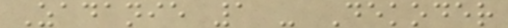Zadanie 1 - Dekoder
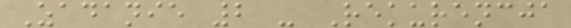Zadanie 2 - Rekurencja
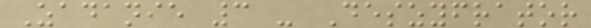Zadanie 3 - Deszyfrator
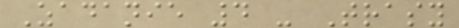Zadanie 4 - Trasy
